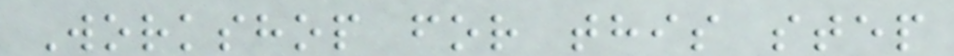Workshop for this step
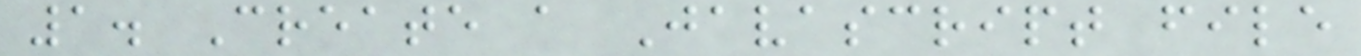1. Create a Javascript file
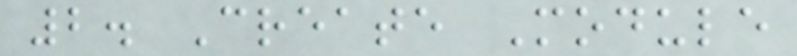2. Create Module
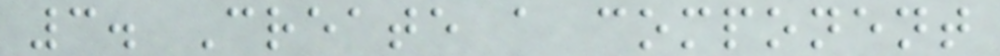3. Create a component
